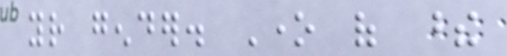your gender. One of these
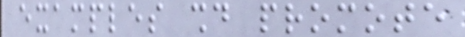examples should promote
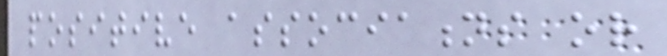positive associations or
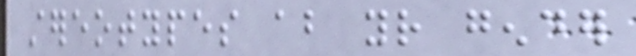stereotypes about your gender
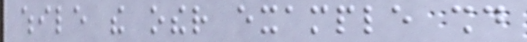while the other example should
